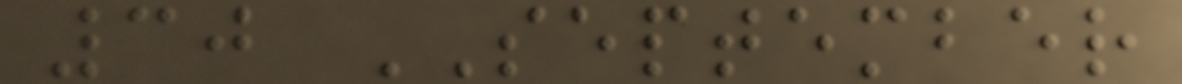30 SEPTEMBER
